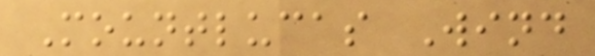Mountlucas Wind
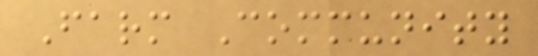Farm Community
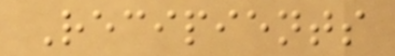Recipients
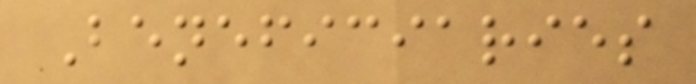Beneficiaries
